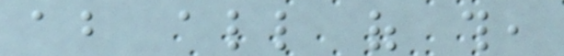about all of this,
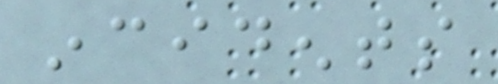incidents
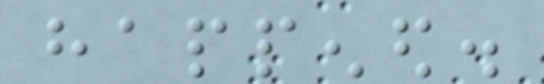happened.
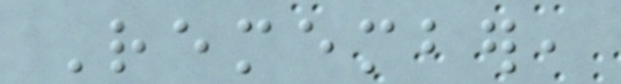Remember,
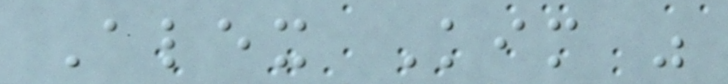Alex Kim was
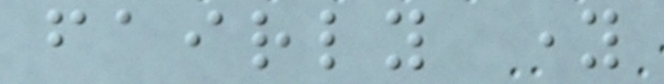fairly young
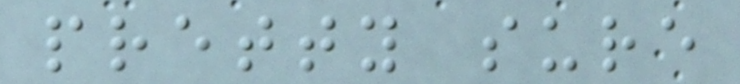pretty sure
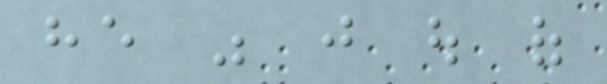he was just out of
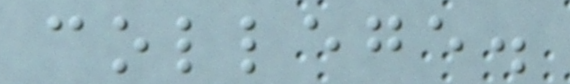college.
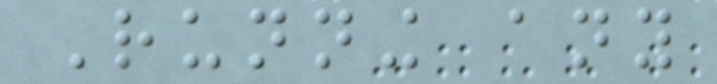Running any
